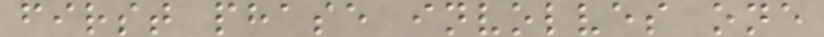first phase involves one
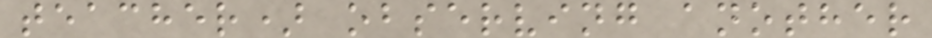teacher) observing another
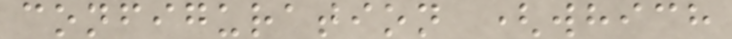configuration (which
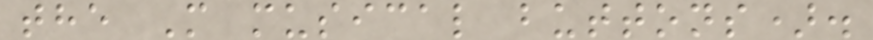the M musical buttons).
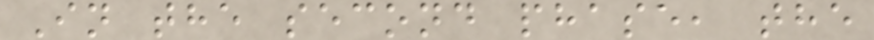In the second phase, the
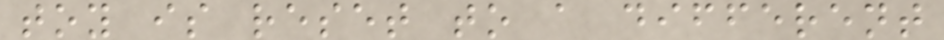toy is reset to a different
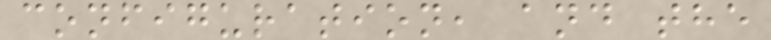configuration, and the
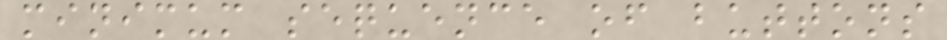minimum sequence of buttons
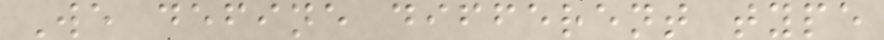We define different type
